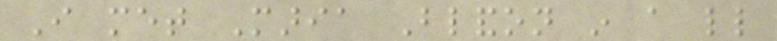I met Maria Blandon in a little
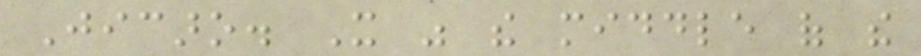Jicaro. It was the middle of the
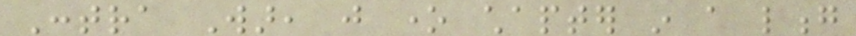Contra War, just one chapter in a long
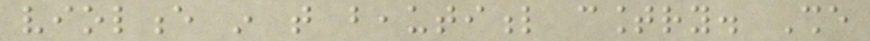violence in that beautiful country. She
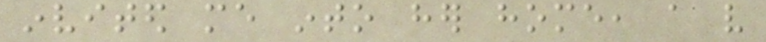invited me into her home, a very
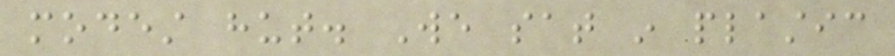modest hut. We sat in plastic
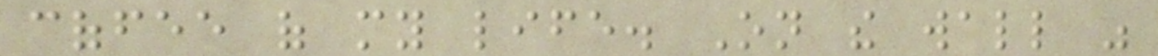coffee of my life. On the wall was
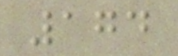174
